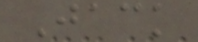Jack
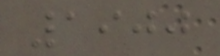1900
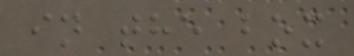in the box
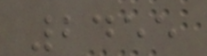2455
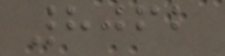8062
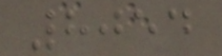8054
